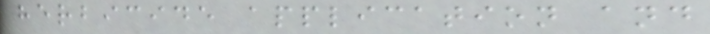herbicide application and
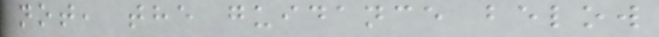not, the guidance below
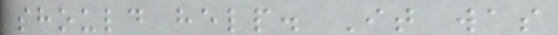should help. It was
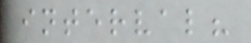interval?
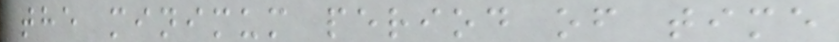the minimum period of time
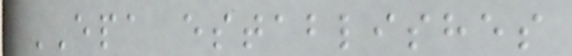EPA establishes
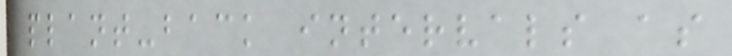plant-back intervals as
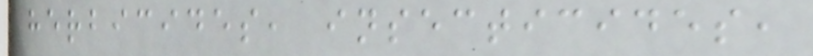herbicides, insecticides,
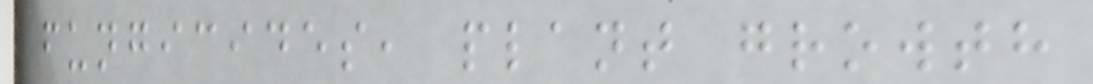fungicides, plant growth
